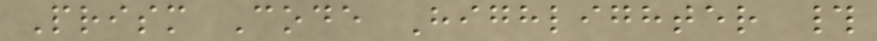Prism Code Highlighter #
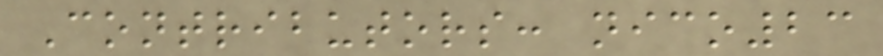Contributors: nico23
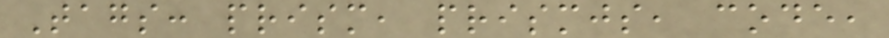Tags: prism, prismjs, code,
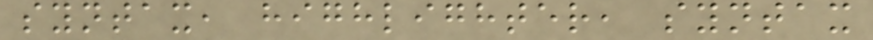syntax, highlighter, syntax
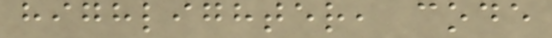highlighter, code
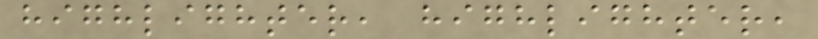highlighter, highlighter,
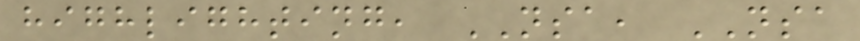highlighting, NSA, NSA
